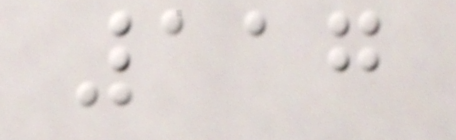117
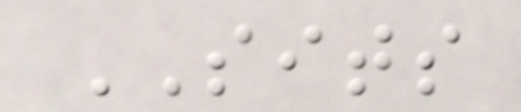SITS
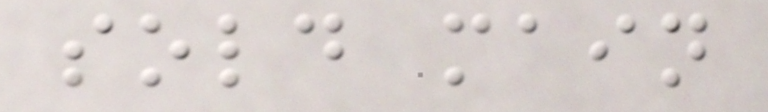sold main
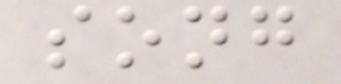song
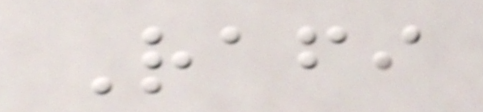Rafi
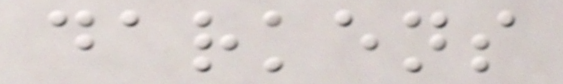darkens
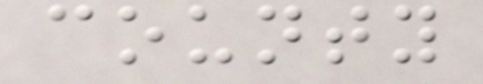county
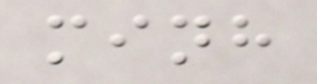minh
